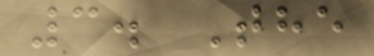3. The
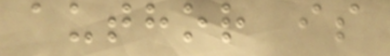author is
